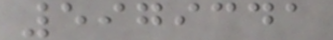5979341
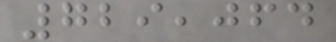729,064
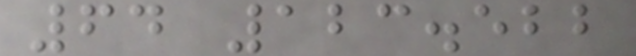64 123.522
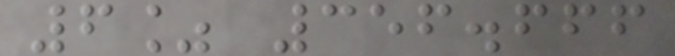6% 356.666
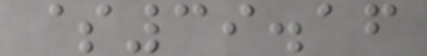$39.16
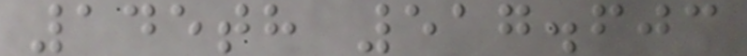145th 517.603
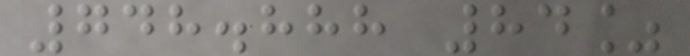748.888 84%
